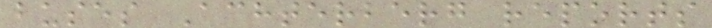buses Achterberg reports
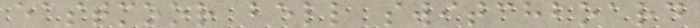eastmoor bell switchboard
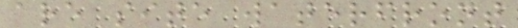are site waterfront
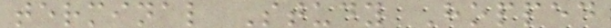terminal Study Hopped
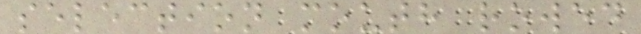selection mouth rowed
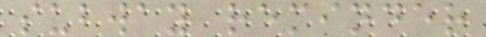subway reminder
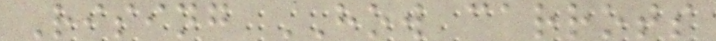Rising HOW carrots
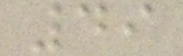49
